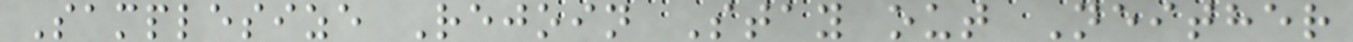Samplesize Rejoin Stay out Neither
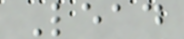Lead
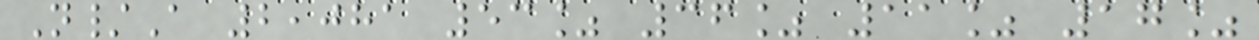N/A 2,081 53% 36% 11% 17%
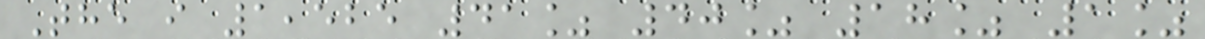The i 1,525 41% 40% 18% 1%
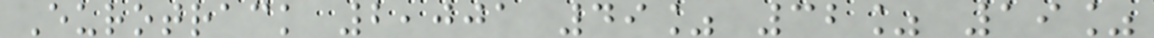Eurotrack 2,001 49% 32% 19%
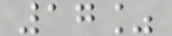17%
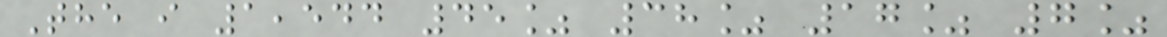The i 1,544 45% 38% 17% 7%
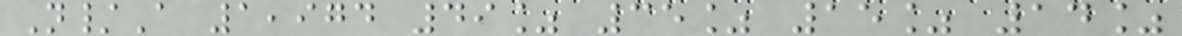N/A 1,974 49% 35% 15% 14%
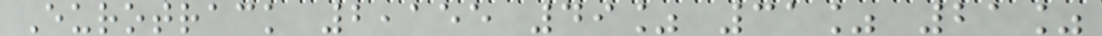Eurotrack 2,155 49% 31% 21%
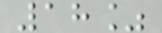18%
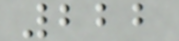222
